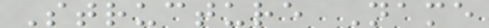Structure Name
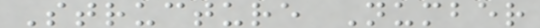Structure Number
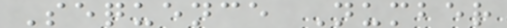Sequence Number
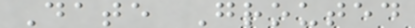Date Grouted
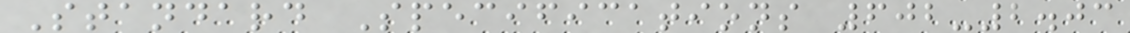Standard Specifications 602-2.03
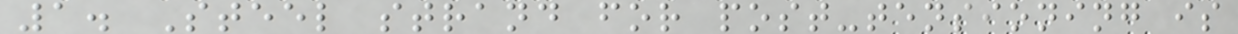1. Steel strand for post-tensioning is
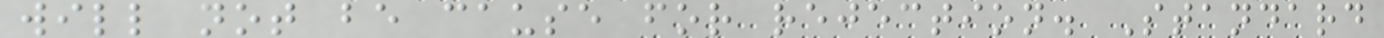will not be cause for rejection. Standard
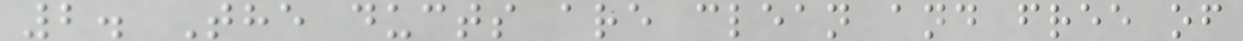2. The ducts are clean and free of
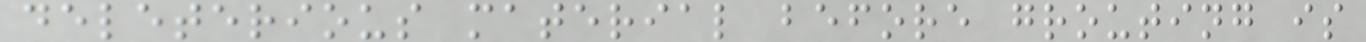deleterious material before grouting is
